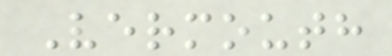Vermouth
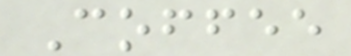Coffee
